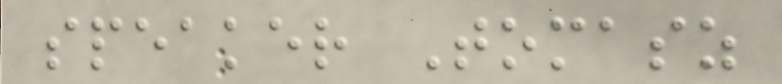speaker Tomasz
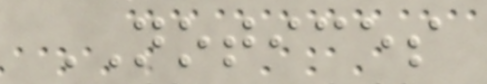NOTICES
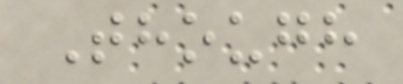Though
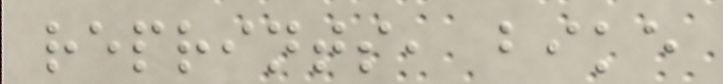reprints, bike
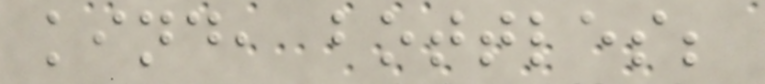kind, bottles;
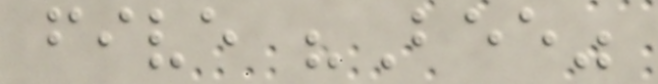five "Bee"
